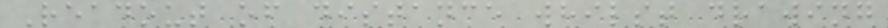Readout of distance whilst drawing
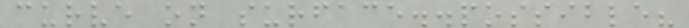curve on surface..possible?
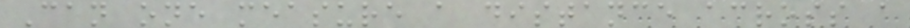Can one measure a distance across a
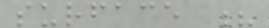surface ?
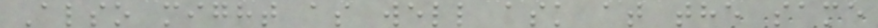Also might as well ask at the same
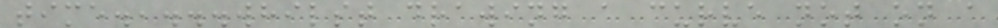time.,...whilst drawing a curve not on a
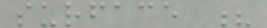surface ?
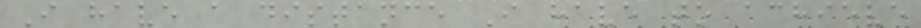I have a distance I have to achieve
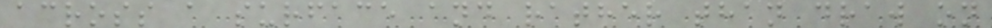across a surface and rather than draw on
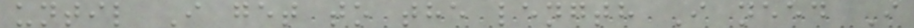until I get to the length I need I
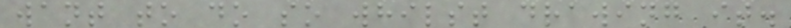want to do so whilst drawing it.
